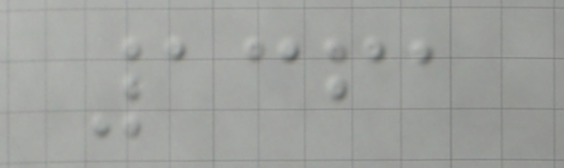1361
